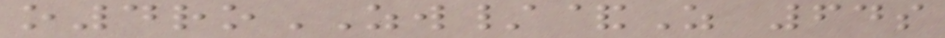o4roZW/&Z 64s
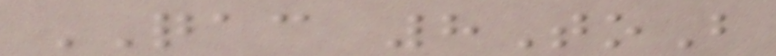QAC 8ToB
